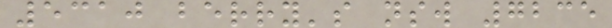5310 berry's nsw 7235
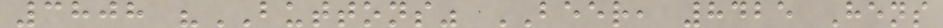3808 "BUTTONS" BEER, 8425 Hens
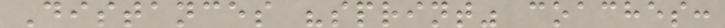Distances "sprint" coaches:
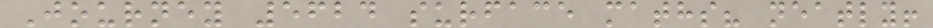Journey 5624 surface maths? neatly!
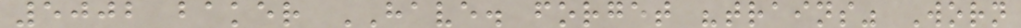5002 baker HAVE. forget "trains" Worn
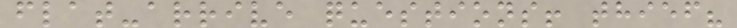flat-arrive questions! thief?
